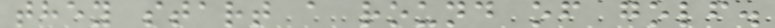they start a round of golf.
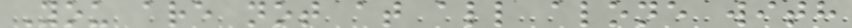You are not at all alone with
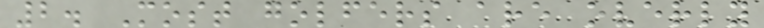2. Most golfers are overly
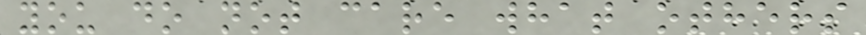you do not care what others
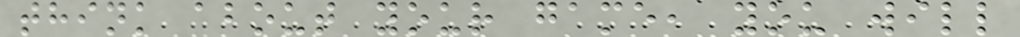think about your game, you will
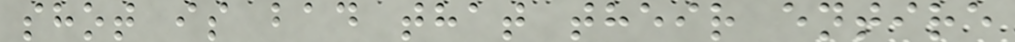shot is bad that their entire
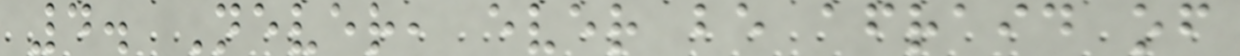4. Never, ever be afraid of
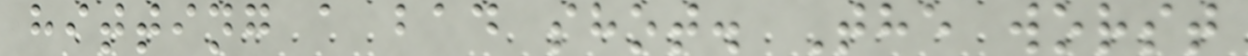hitting a bad shot. The worst
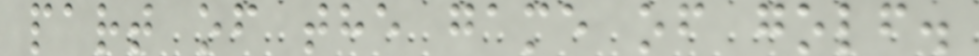part of the game of golf.
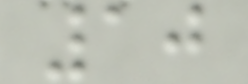10
